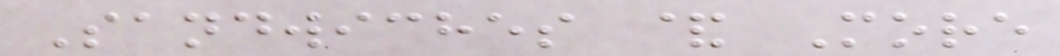Sandwiches & More
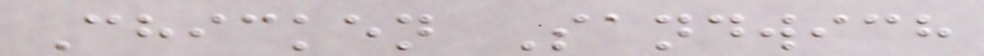Chicken Sandwich
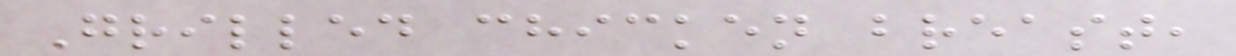Grilled chicken breast,
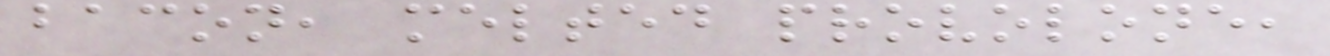bacon, melted provolone,
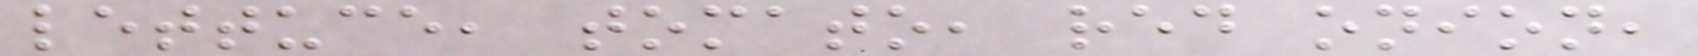lettuce, tomato, red onion,
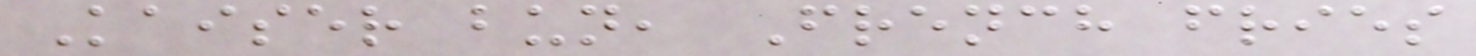Kaiser bun, French fries
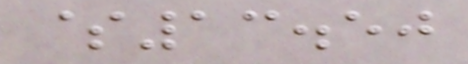$13.50
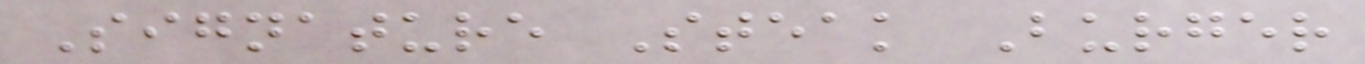Signature Steak Burger
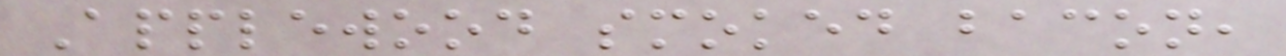Applewood smoked bacon,
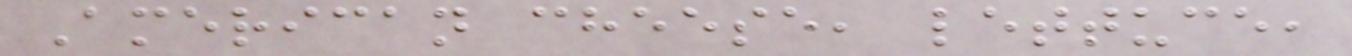American cheese, lettuce,
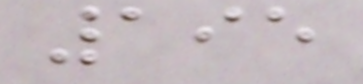195
